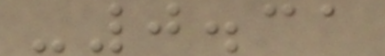-0.31
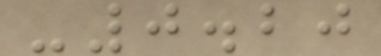-0.20
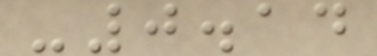-0.14
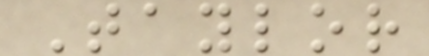Taylor
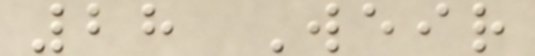28 Weir
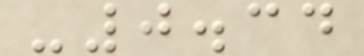-0.34
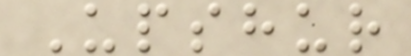Upshur
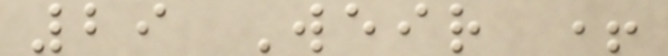29 Weir +
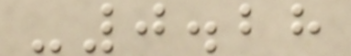-0.28
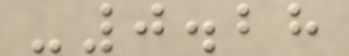-0.28
